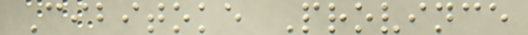Cibitoke Province
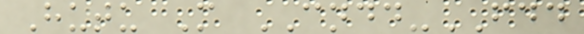Hutu M CNDD-FDD
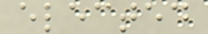elected
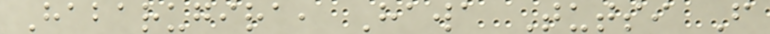Habarugira, Hawa Tutsi F
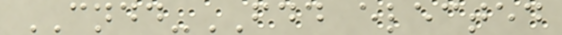CNDD-FDD elected
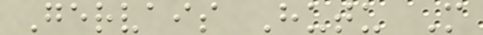Gervais Hutu M
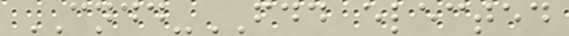CNDD-FDD elected
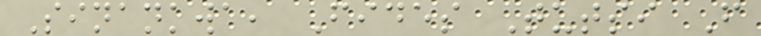Sinankwa, Fides Tutsi F
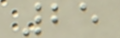25
